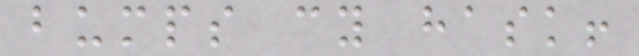bumps cy hask!
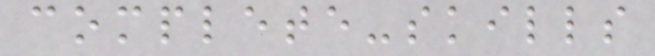complete-skills
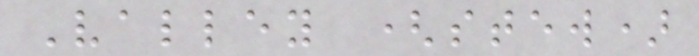Valley (stew)
